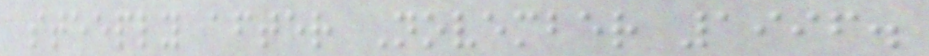steeply after November 1996.
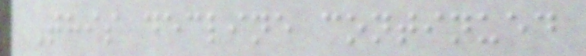This decline continued
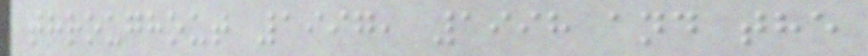throughout 1997, 1998 and the
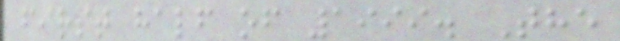first half of 1999. The
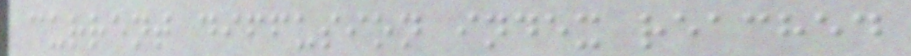current diffusion index reached
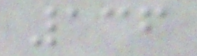136
